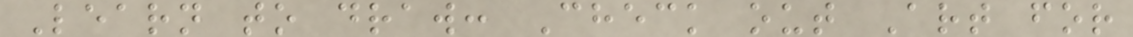Learn to draw: Check out Art for
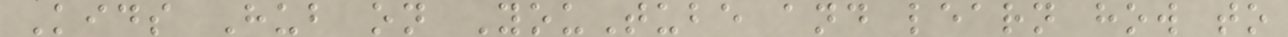Kids Hub on YouTube and learn how to
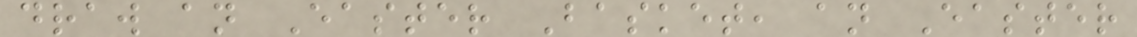draw an Easter Basket, an Easter
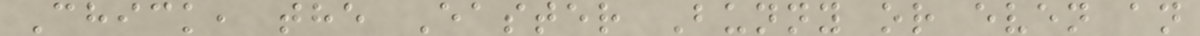Chick, the Easter Bunny or even an
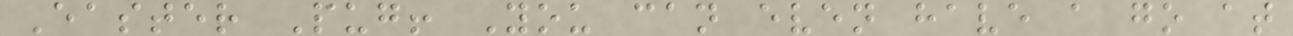Easter Pug! You can even have a go at
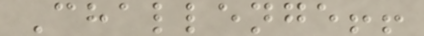Challenge!!
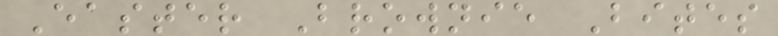Easter Brownie Bites
